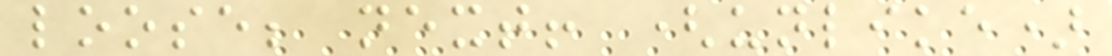loose; next! (unlike)
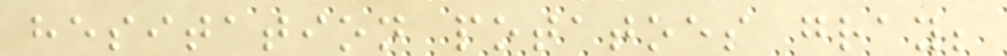hesitation potatoes gray;
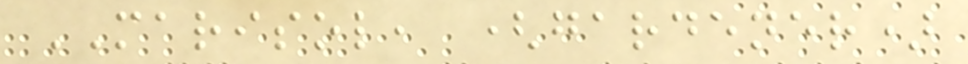MARISOL, (gardener)
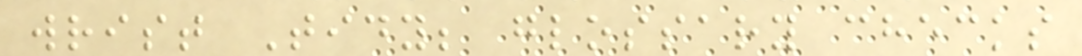wrist Tidy; glossary checks
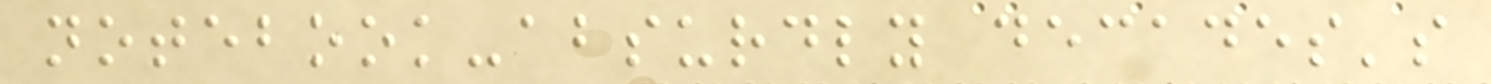notebook-absurdly decades's
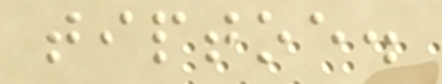tiptoe.
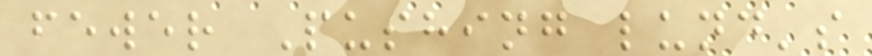fewer Pushing lund's
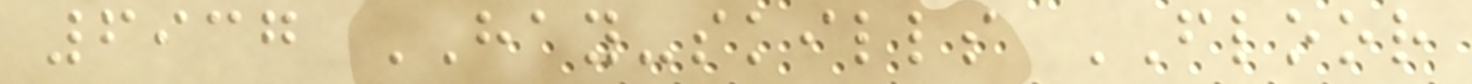6937 HAY-skills FLOOR
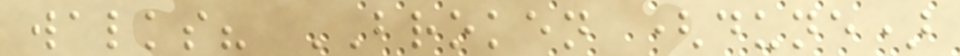walks? BROKEN (dune)
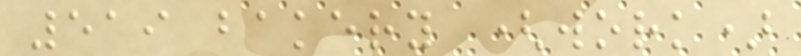519 bakery (work)
